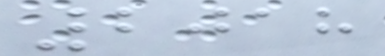2018
